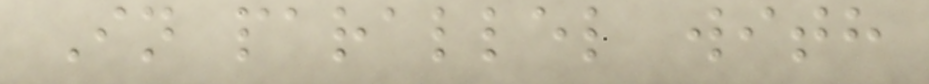In parallel with
